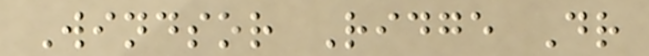Windsor Ridge Dr
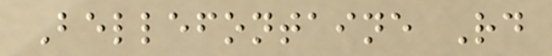Bellefontaine Rd
